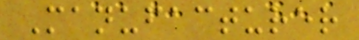Manufacturer
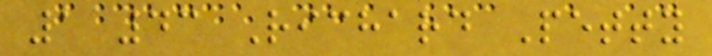1 43 Richard Petty
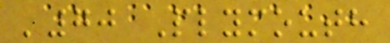'70 Plymouth
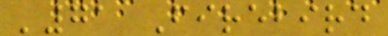'71 Firebird
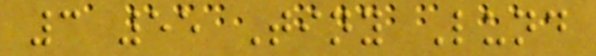3 55 Tiny Lund
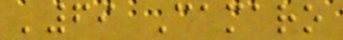'69 Camaro
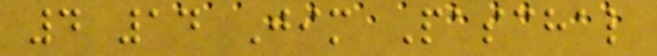4 14 Jim Paschal
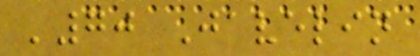'70 Javelin
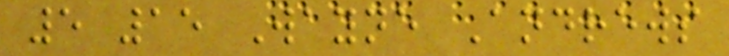5 15 Wayne Andrews
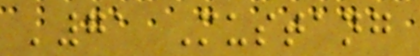'71 Mustang
